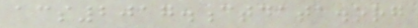acs2017.ctdata.org
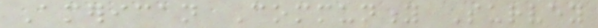American Community Survey
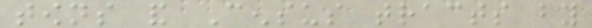towns and Census tracts by
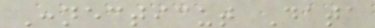Connecticut Data
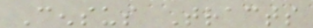Census Tracts
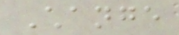Change
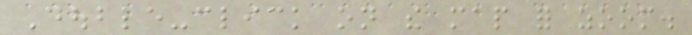Double-click on the map for zoom.
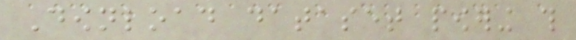Download dataset powering this
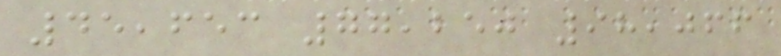45,653 77,250 98,066
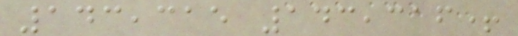143,315 143,316+
